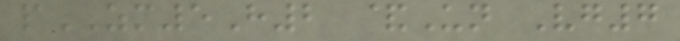pZM5H2 &Un Vg7
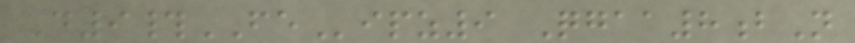D9#FEipz9 Qgaa8bN
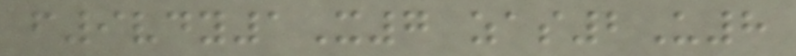f9vdy1X7 zas2U8
